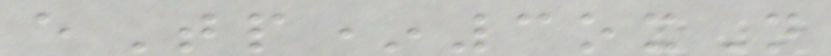eTp*3oxN
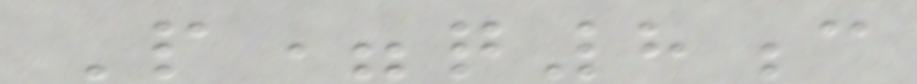P=q8c
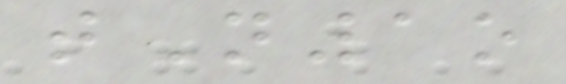tN1o
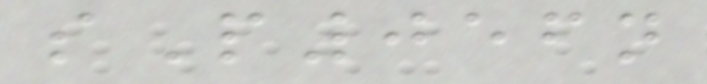sP056n
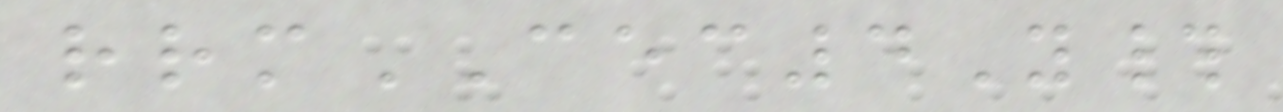rrmCEC4Y#
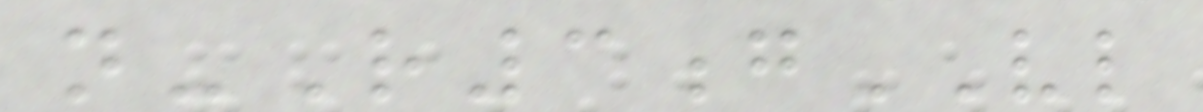n-R3gVL
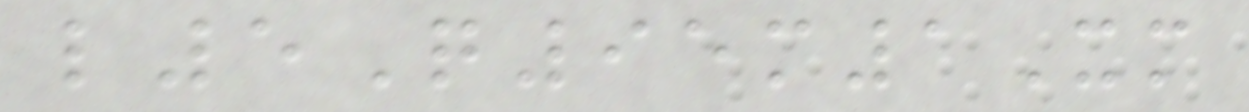l5Q95m1Xm
